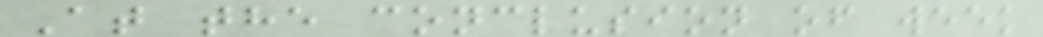At the conclusion of week
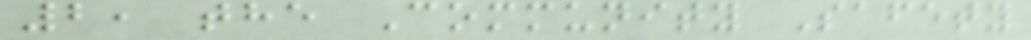2, the Community Safety
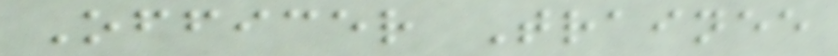Officer Trainee
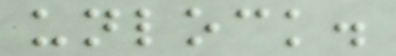unlock.
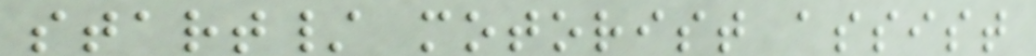start/ motorist assist
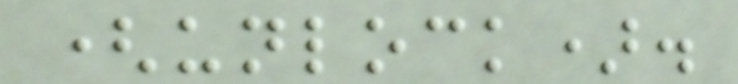(unlock).
